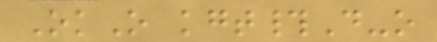OkO kgt#D-o
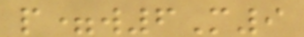p=w6M9
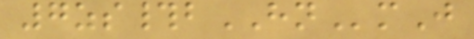7zs#bHNmJ
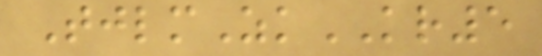TjlmZkKR5
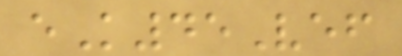eK45Vef
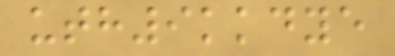uth9kkdye
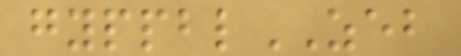gyppblZEB
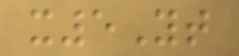x5Yt
